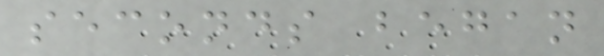seconds began
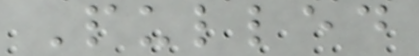Pulled
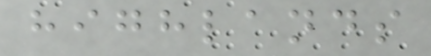highlands
